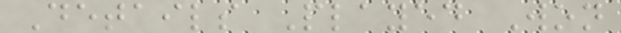Details Played Won
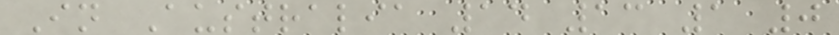In Australia 14 13 1 0
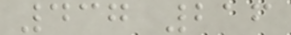437 216
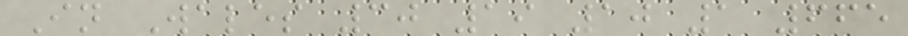In Wales 30 19 10 1 665
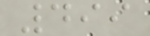499
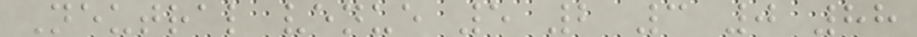Neutral venue 5 2 3 0 88
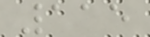115
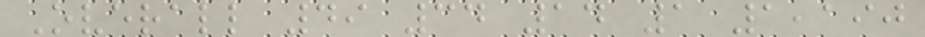Overall 49 34 14 1 1,190
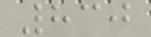830
